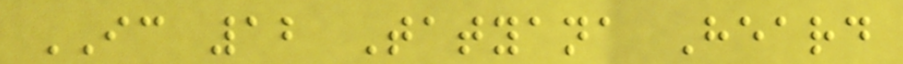IC 12 Tatyana Heard
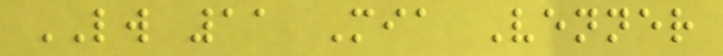LW 11 Mia Venner
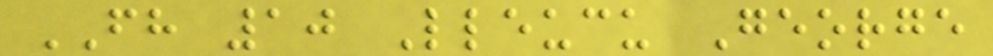FH 10 Lleucu George
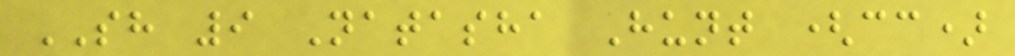SH 9 Natasha Hunt (cc)
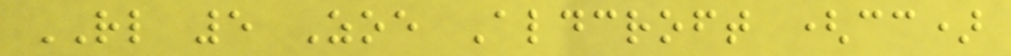RL 5 Zoe Aldcroft (cc)
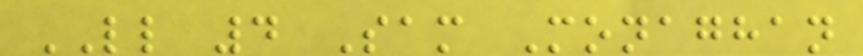LL 4 Sam Monaghan
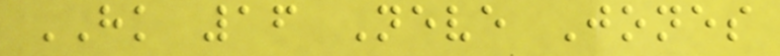HK 16 Neve Jones
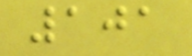101
